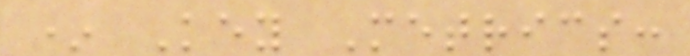* Key Metrics:
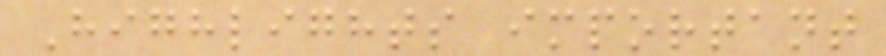Highlights important
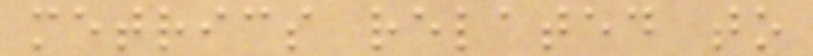metrics related to
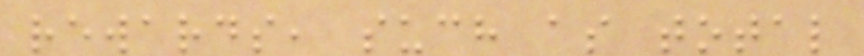rewards, such as total
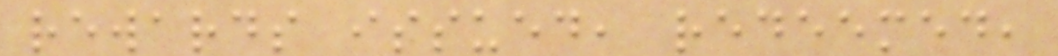rewards issued, redeemed,
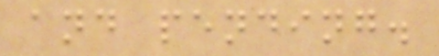and pending.
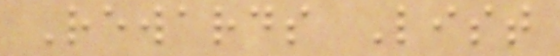Rewards List
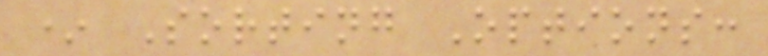* Sorting Options:
